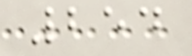254
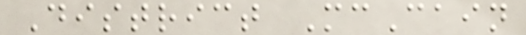District McCain
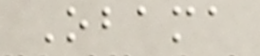Obama
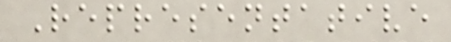Representative
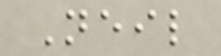Neil
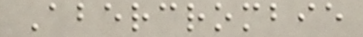Abercrombie
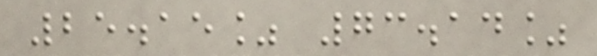25.15% 73.14%
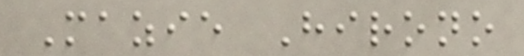Mazie Hirono
